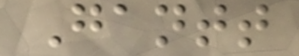Gantt
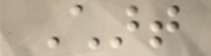Chart
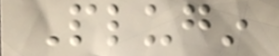Plugin
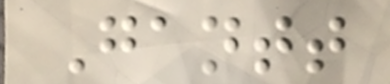Gantt
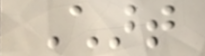Chart
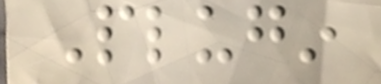Plugin
